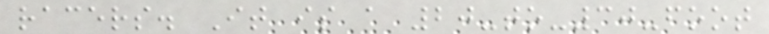racers. It is a 20-to-30-foot
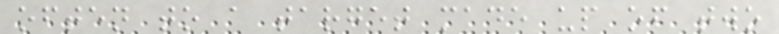often to a target made up of two
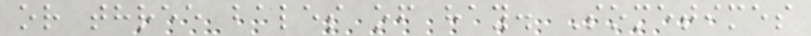or three bales of hay. Sometimes
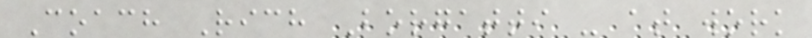Coach Rich Borgatti - at work
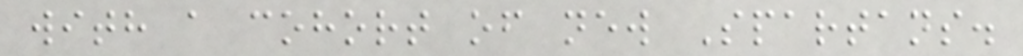with a cohort of new Spartans.
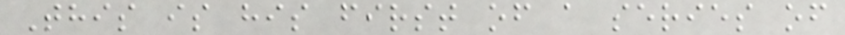This is his first of a series of
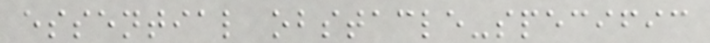essential obstacle-specific
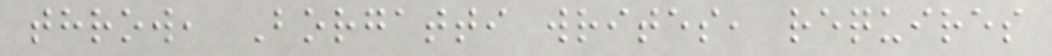throw, Borgatti writes, requires
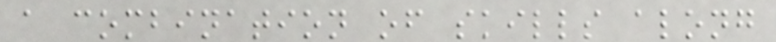a combination of skills along
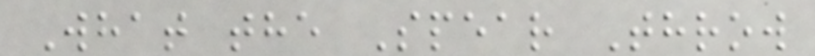What the Spear Throw
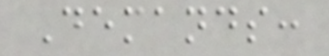Demands:
